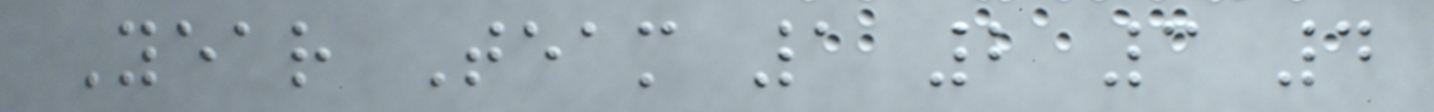Year Team 1 2 3 4
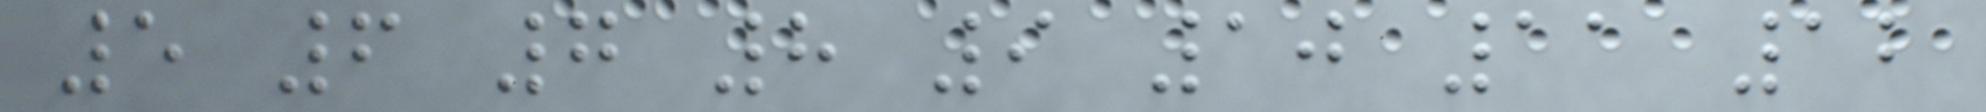5 6 7 8 9 10 11 12
